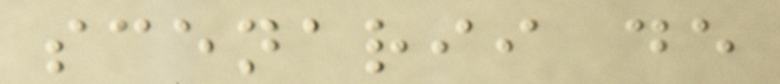scenarii de
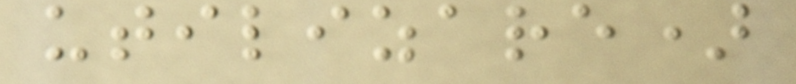utilizare)
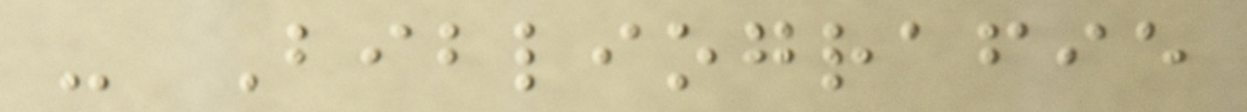- Bibliografie
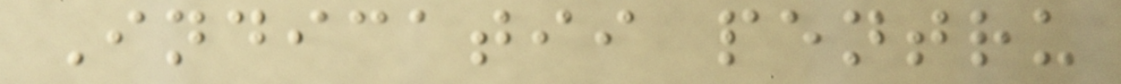Indicatii pentru
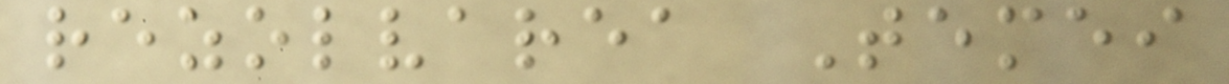rezolvarea Temei
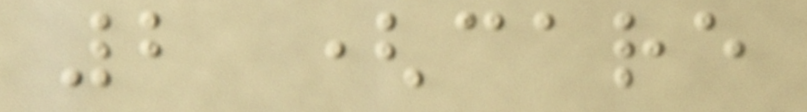2 (care
